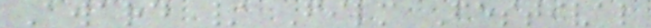Award / Film Festival
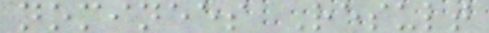nominees Result
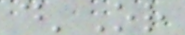d'Or
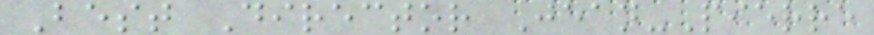Best Director Jean-Pierre
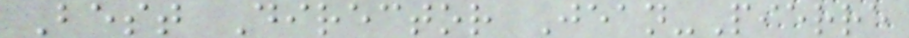Best Director Jean-Pierre
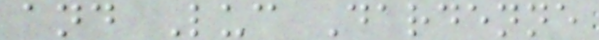and Luc Dardenne
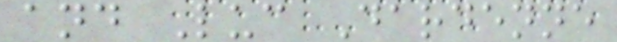and Luc Dardenne
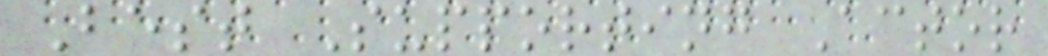Best Supporting Actor
